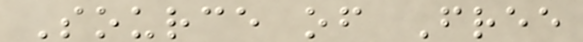Source of Free
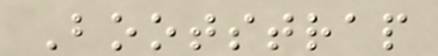Bootstrap
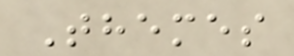Themes
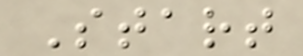Start
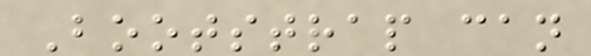Bootstrap can
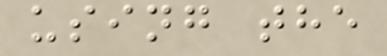using the
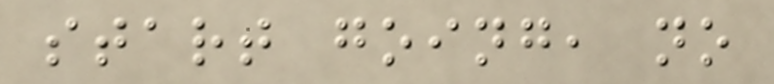start going, no
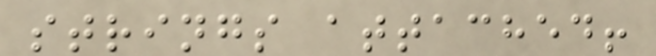strings attached!
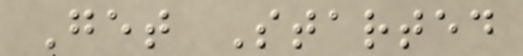Get Started
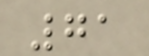71
